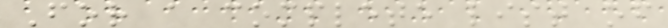For a complete list of
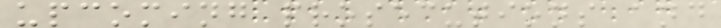upcoming prosecutions and
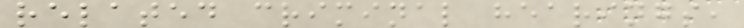related criminal hearings,
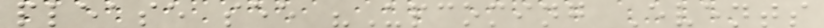please see "Upcoming Events
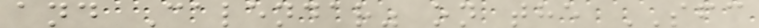and Calendar" on the SFC
